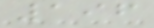196
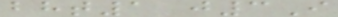bht1 j3I
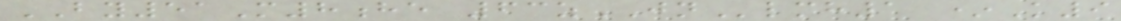BY51M8he 63zJNlmh1 *K9
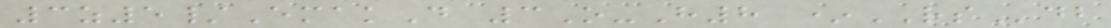3z5/EmakD 3O-H8 *RSdb
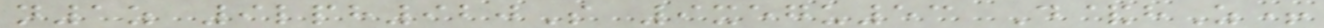n1z 9lph920S 9xegu53 D&hZ+
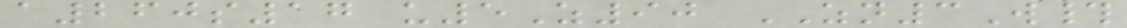a260s17 u5Z90 ZN3W#
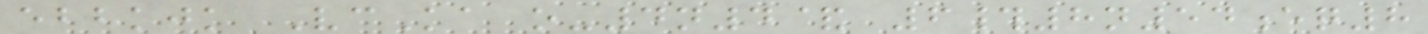ebbkjk VcKa o-4n4& 6#8n54eq8
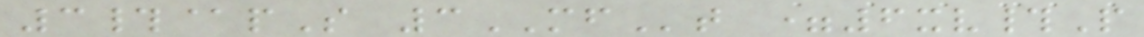3#@pS 3MFt =6xv#P
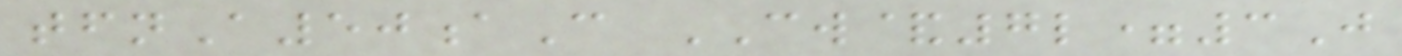tfnA50aC CW&7l=3J
